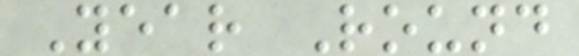Year Round
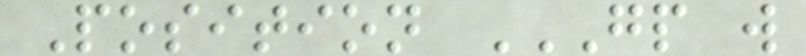Position GP W
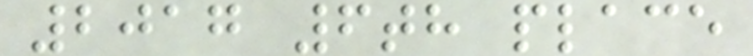2017 6th place
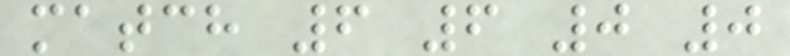match 6 6 0 0
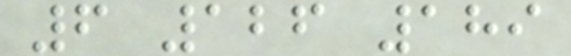6 126 189
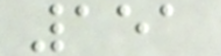151
